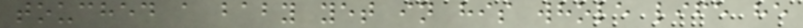touched a baby yet in his whole life he
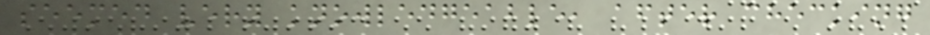seemed very knowledgeable, after checking
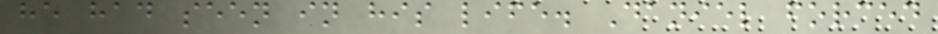he had seen in his life. Daniel forced
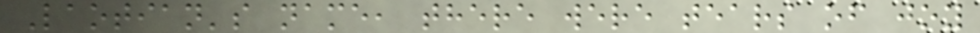Laotian's name, there were tears of joy
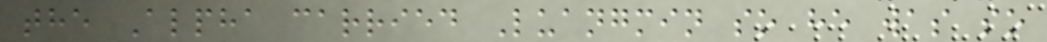the Alpha carried Luangmin so he was so
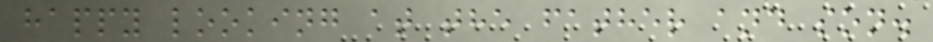happy looking at the father and son.
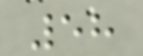58
